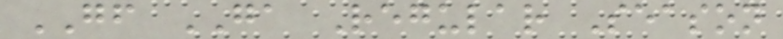GF GA Regular Season
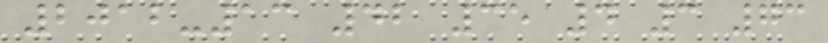2012-13 42 35 4 3 73
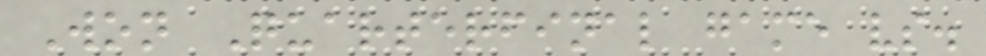Won Quarterfinal game vs.
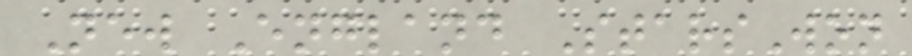New England StarsWon
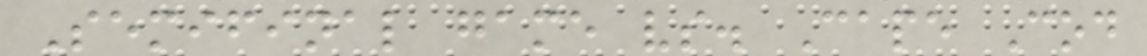Semifinal game vs. Cape Cod
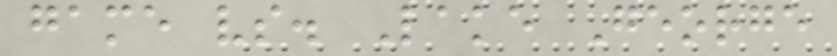game vs. Lake George
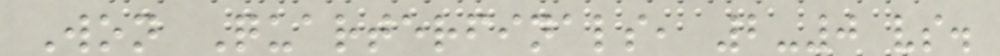Won Quarterfinals, 2-0 vs.
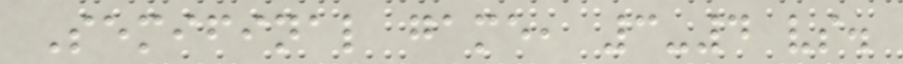Semifinal game, 3-4 vs.
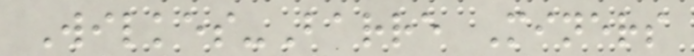Wilkes-Barre Miners
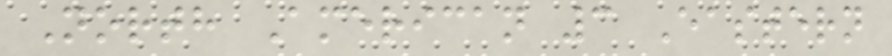North American 3 Eastern
